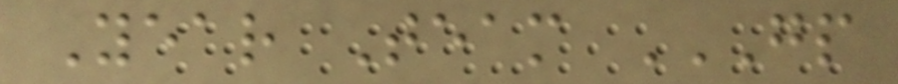Year Team GP
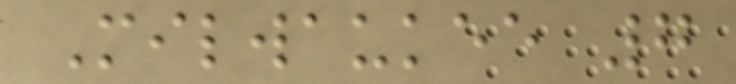Milwaukee 7
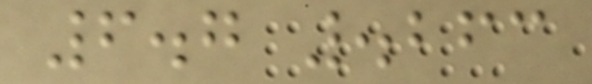6.7 .263
